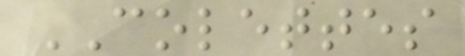COLETTES
